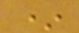*
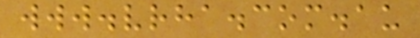www.vrha.com.au
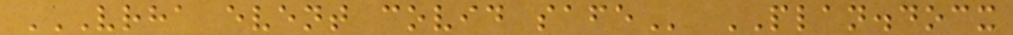VRHA EVENT COVID SAFE PLAN.docx
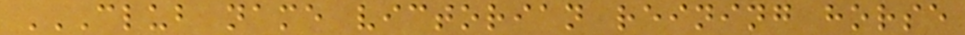CLUB NAME VICTORIAN REINING HORSE
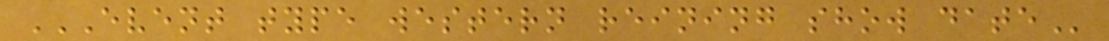EVENT TYPE WESTERN REINING SHOW DATE
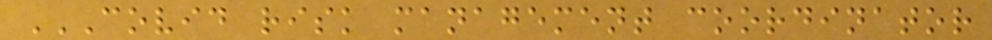COVID RISK MANAGEMENT COORDINATOR
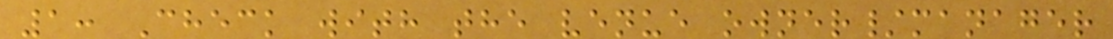1: Check with the venue owner/manager
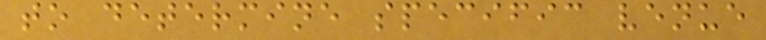to determine specific venue
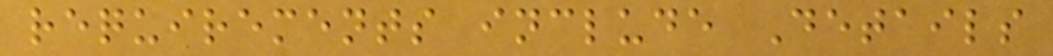requirements include Details
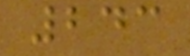243
